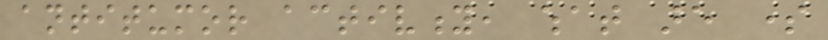antitumor activity, what are some
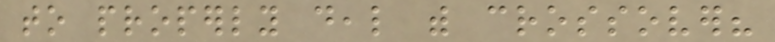to properly deal with crossover?
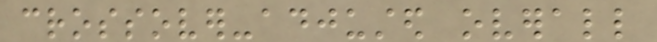crossover-adjusted overall
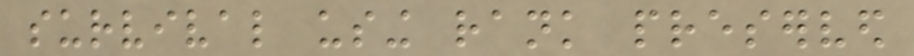survival using rank preserved
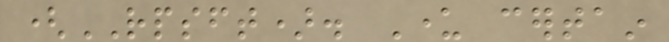(RPSFT). Under certain
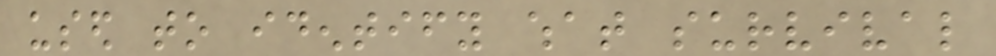used to identify what survival
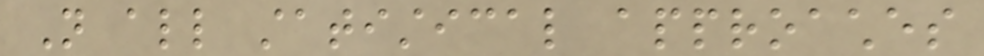Not all statistical approaches
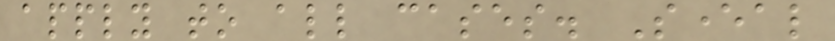apply to all cases. Several
